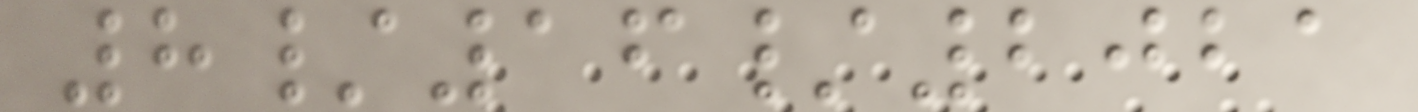8/16/2021
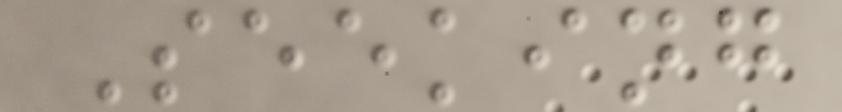Seeking
